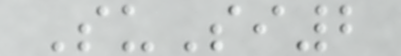SuSi2
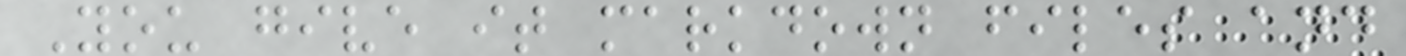You give it markdown files and
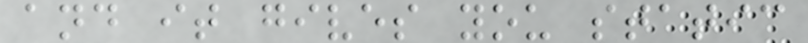and it gives you static
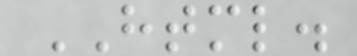HTML.
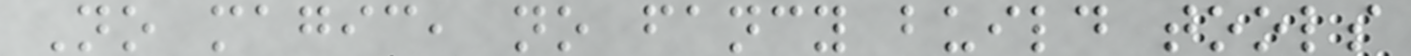No magic, no fancy build tools
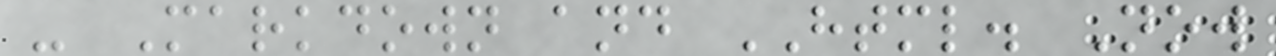- Markdown and HTML. Now
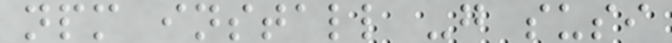npm install -g susi
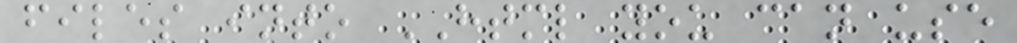files into HTML you can use
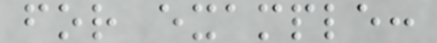for example:
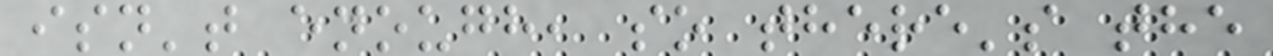isn't enough, so there's the
